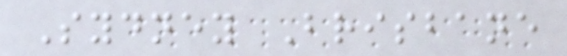Sydney Brisbane
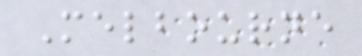Melbourne
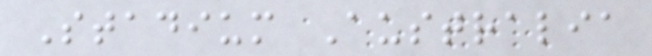Stadium Australia
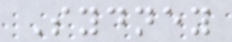Sydney
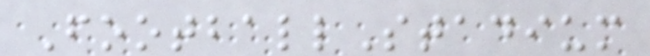FootballStadium
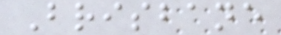Brisbane
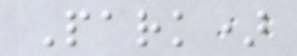Park)
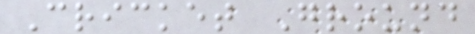Cricket Ground
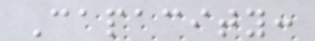Capacity:
